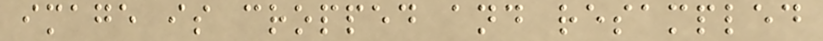image is cropped and resampled
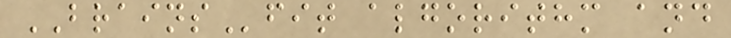BRAINSfit algorithm and
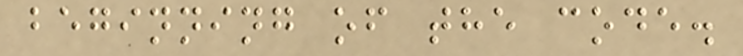beginning of the code.
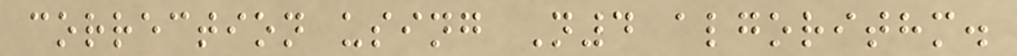correction using N4 algorithm.
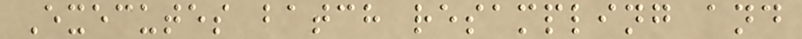Executes batch resampling and
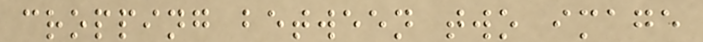cropping between two image
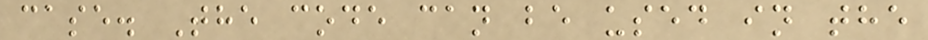case. The code can be used in the
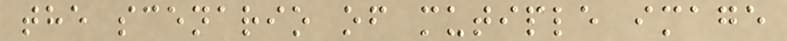the scenario of mutiple image
